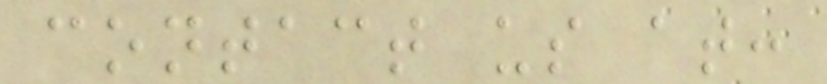contact us at:
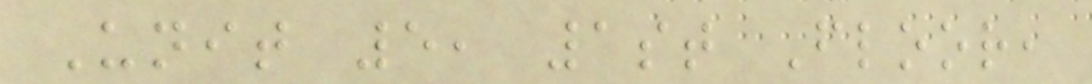Unit 5, 1st Floor,
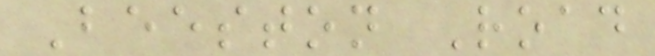Beeston Road
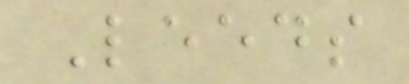Leeds
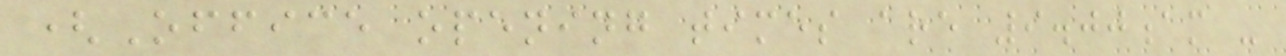(Office opening times are 9.00am -
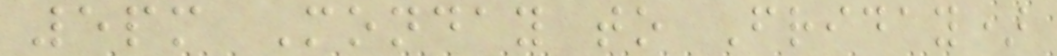5pm Monday to Friday)
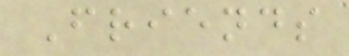Friends
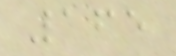165
